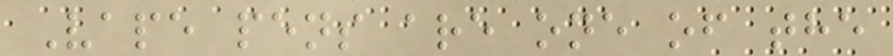Vape pens are one of the
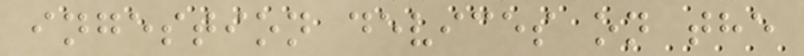ingestion devices on the
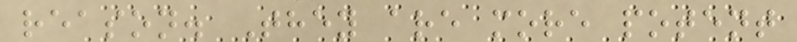reason. They are more potent
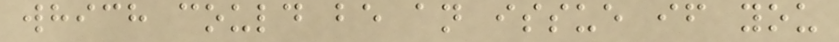which could be an issue if you
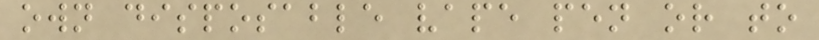own disposable vape pen or to
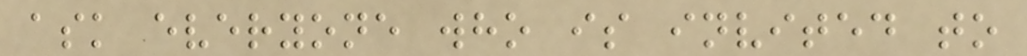ask everyone who is invited to
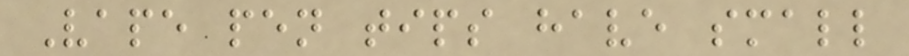Vape pen tips have small
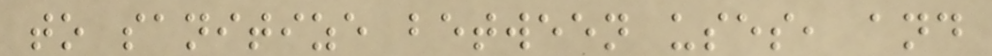to sanitize between uses, and
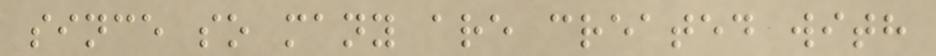since so many are created with
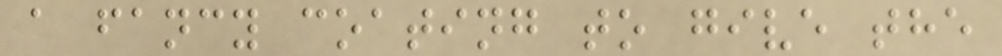a fancy coating to give the
